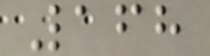168
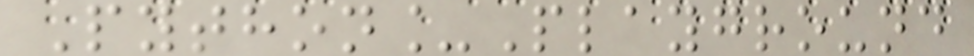Python_Playground
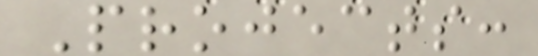Projects:
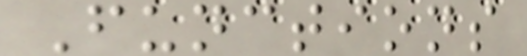Functions
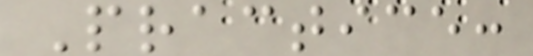Practice:
